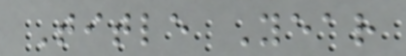Title Year
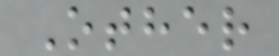Other
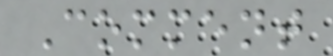Comment
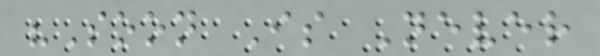"Soon Is Never
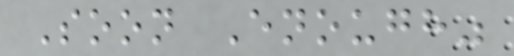Soon Enough"
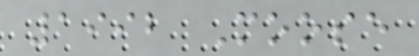1992 Moose
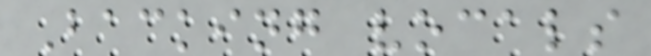Backing vocals
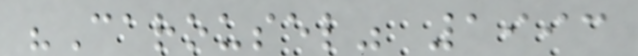"Carousel" 1993
